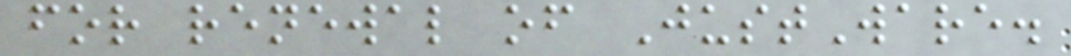for renewal of JustWare.
